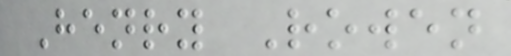Henry Rowen
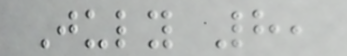July 8,
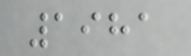1981
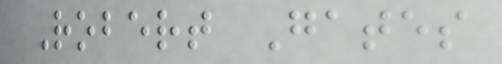Robert Gates
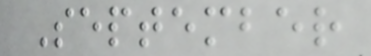September
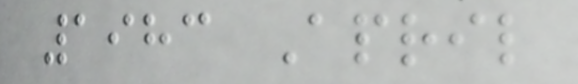1983 April
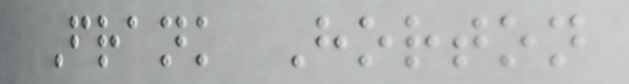Frank Horton
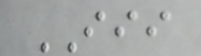III
